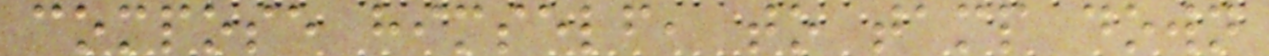compose himself, to tamp down
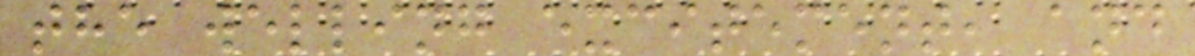the welling excitement, and
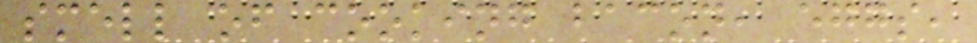smell of cooking bacon, eggs,
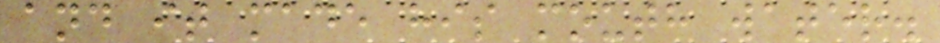and it made his mouth water.
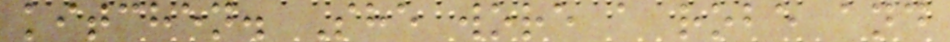kitchen. She wore a robe and
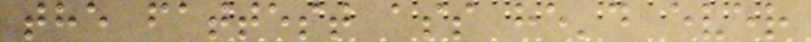the fattest ass he'd ever
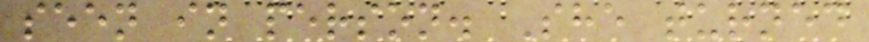seen in person. She turned
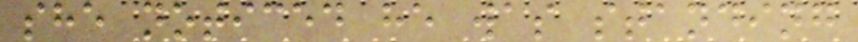she noticed he was standing
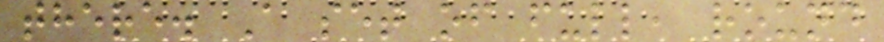there. A set of full, round
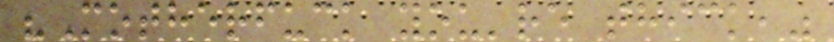"Motherfuck you're thick,"
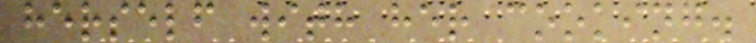herself with her cooking.
